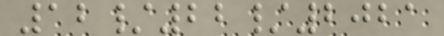12/22/2021
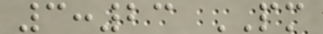3:23 PM
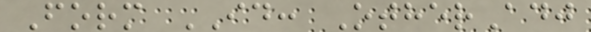Form ID: OtherAdj
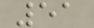51
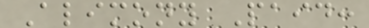Alimony Paid:
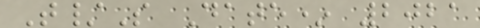T/S Date* 2021
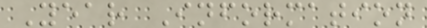Year Information
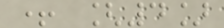+ [4]
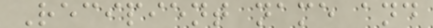Recipient name and
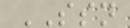SSN
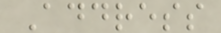Address
